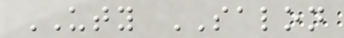UTY SALON
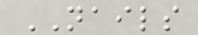NAILS
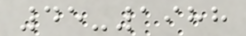45-1988
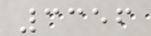3356
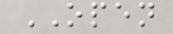OPEN
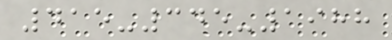415-345-1988
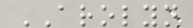AROLYN
